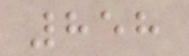858
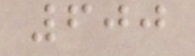600
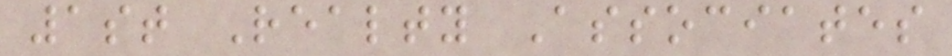1st Realty Associates
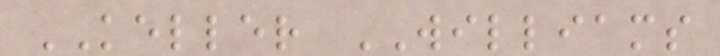KELLER WILLIAMS
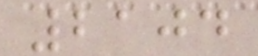2104
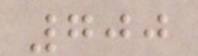700
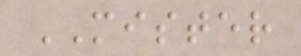MISTER
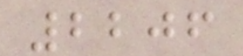2206
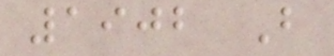1902 B
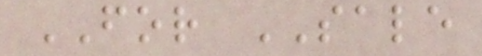FOR SALE
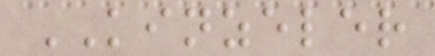KINZELER
